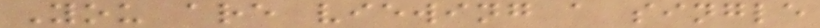You are viewing a single
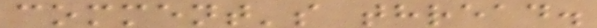comment's thread.
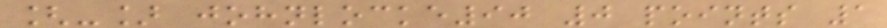[-] johnlocke90 0 points 1
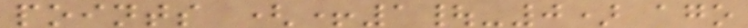points (+1|-0) ago
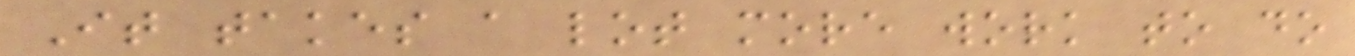It takes a lot more work to do
